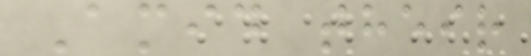Amid their
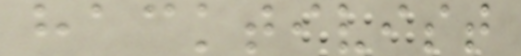hacktivist
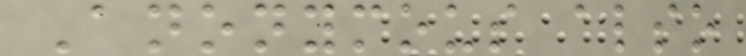Anonymous also
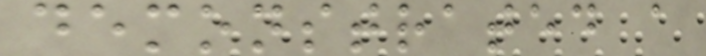demonstrated a
